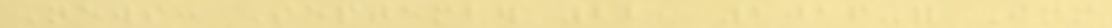News: September 22, 2016-for Immediate
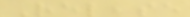Release
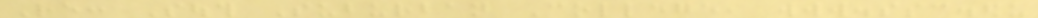Re: South Suburban College, www.ssc.edu
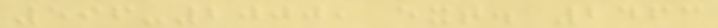596-2000, ext. 2463
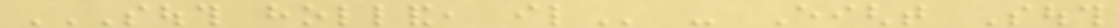SOUTH HOLLAND, IL - Eight South
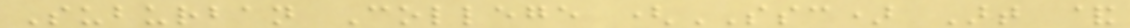Suburban College (SSC) Art &
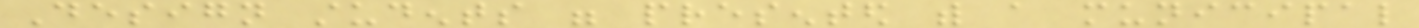Design students were presented with a municipal
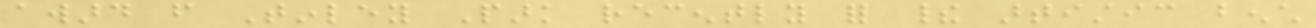award from Tinley Park recently for their artistic bench
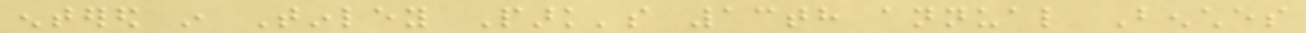entered in Tinley Park's 13th annual Benches
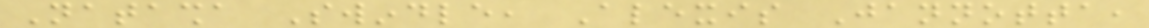Natasha Swindle, Alexis Jannotta,
